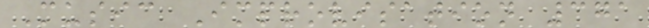Music Improvisation 371
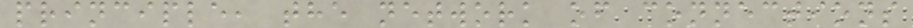principle, the network of connections
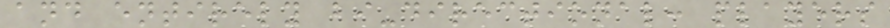and entirely bi-directional: players
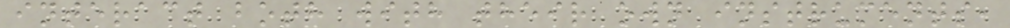interact both with their own instruments,
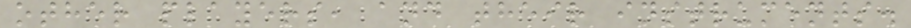other players, and their instruments.
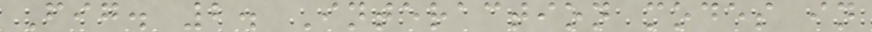Fig. 2. Interaction modes in
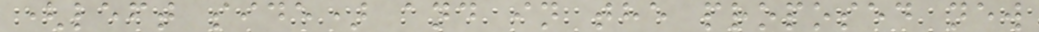(left side) and in the proposed new
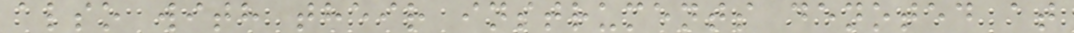also with their instruments denoted at
